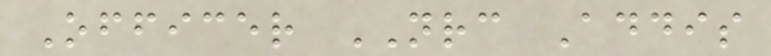Officer NRC Addis
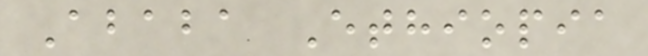Ababa Ethiopia
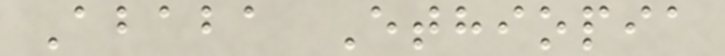Ababa Ethiopia
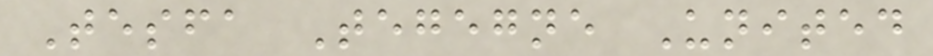Tesfa Tegegne United
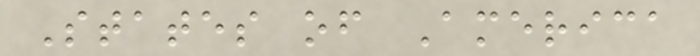States of America
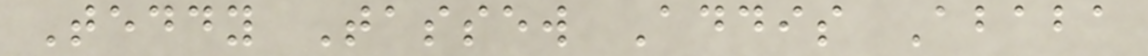Teddy Tassew Addis Ababa
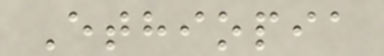Ethiopia
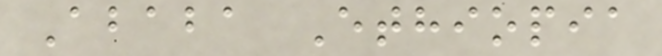Ababa Ethiopia
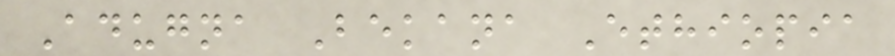Adugna Bekana Ethiopia
